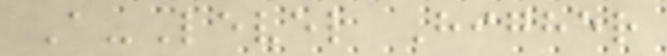A-Level Higher
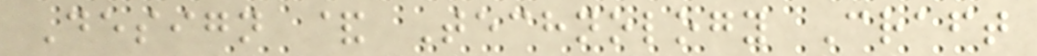Design & Technology Craft
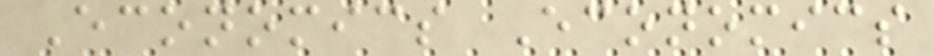Economics Economics
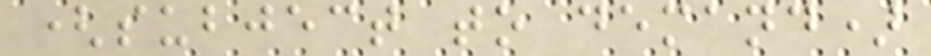(subject to demand)
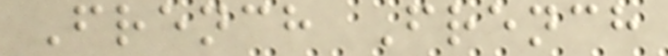French French
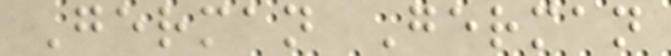German German
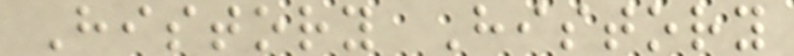History History
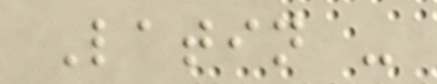Latin -
